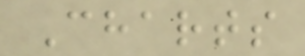Charts
